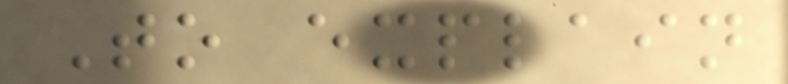To explain
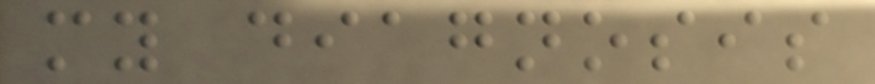my diagnosis
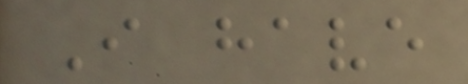I have
